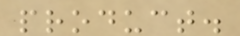product.
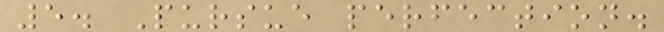5. Pursue perfection.
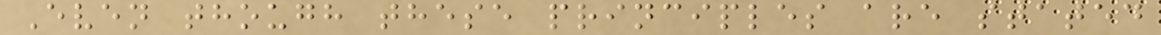Even though these principles are stated
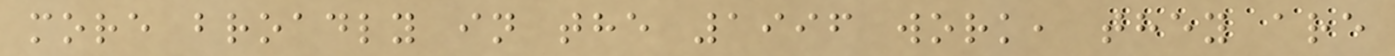more broadly in the 1996 work, they are
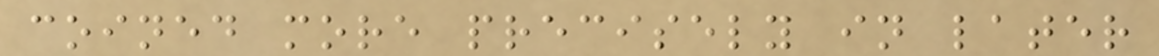coined more precisely in later
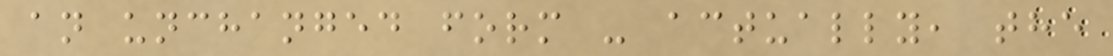an unchanged form - actually, the
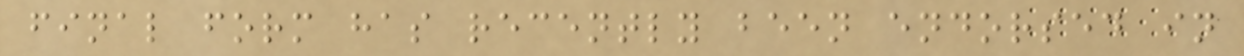final form has recently been endorsed in
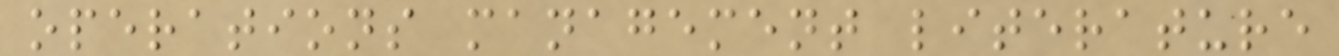operations management literature
